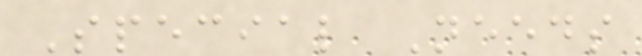Special Needs
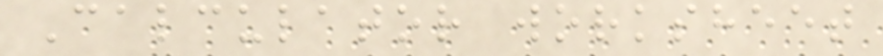Calculator worksheet
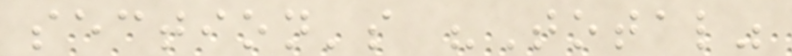section's "Total"
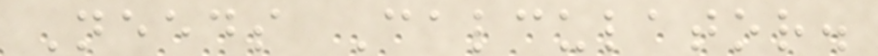Needs Calculator.
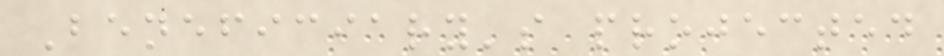Beneficiary's projected
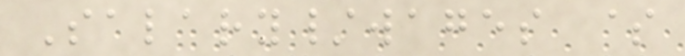Salary/wages $
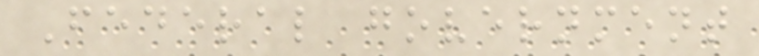Federal government
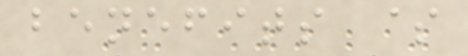benefits $
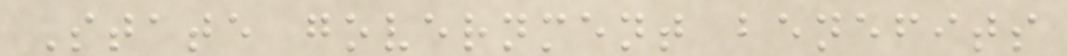State government benefits
